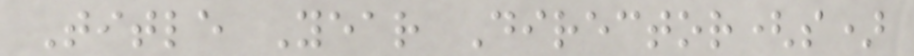Title Year Director(s)
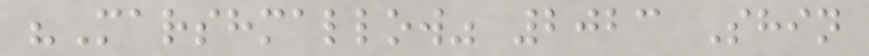"Marshmallow" 2023 Shin
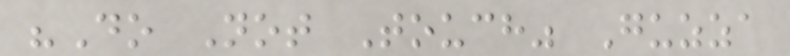"Do Not Touch" Guzza
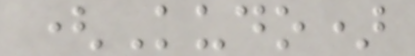(Kudo)
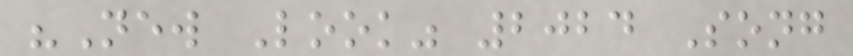"New Look" 2024 Song
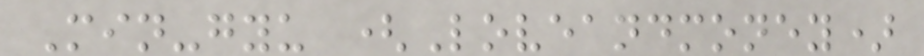Min-gyu (Loveandmoney)
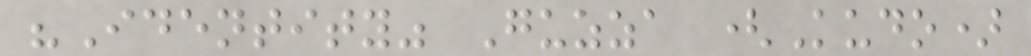"Identity" Guzza (Kudo)
